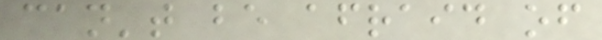can't be afraid of
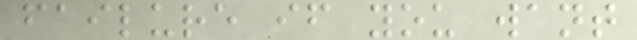failure if you want
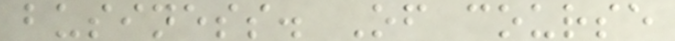business. Of course
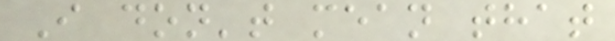I don't mean that
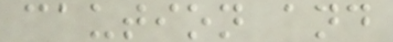caution and
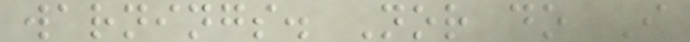warnings. Nor do I
